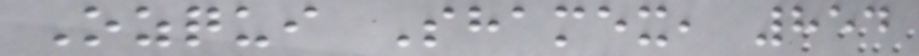Ozqui Shamex, 854
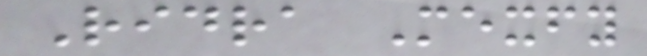Ridra Mexfy
